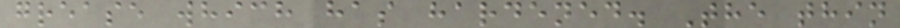grease which has hardened. The thin
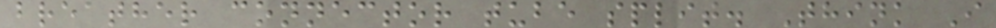breather connector tube split. Think I
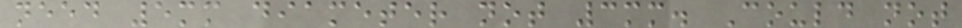need 5mm diameter not 3mm. Could not
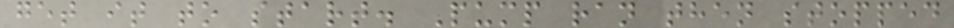get it to start. Pump ran then stopped
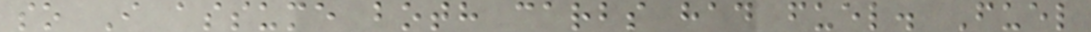so I assume both carbs had fuel. Fuel
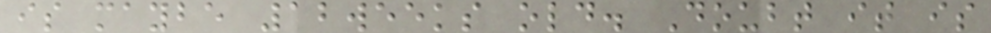is maybe 12weeks old. Doubt it is
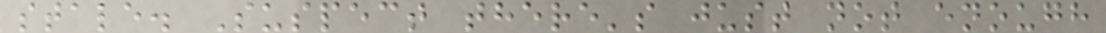stale. Suspect there's just not enough
